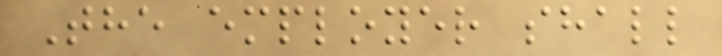The employer shall
